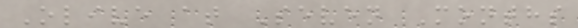Olive at Seven Months
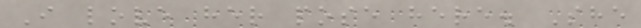I love her pose here. She
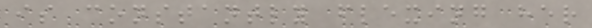is constantly flexing her
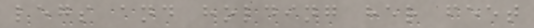legs and holding her feet
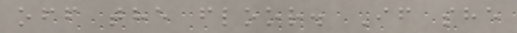off the floor. If she
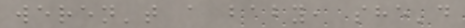weren't a baby, she'd
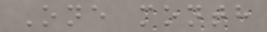One month
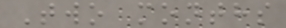Two months
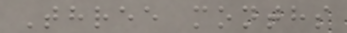Three months
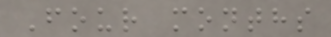Four months
